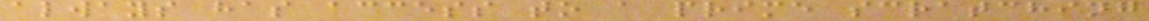always has access to a prime scratching
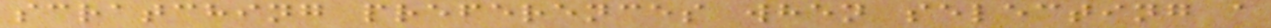scratching preferences when selecting a
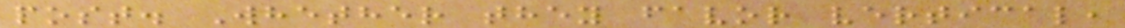post. Whether they favor vertical,
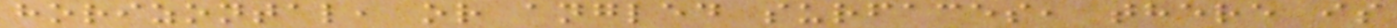horizontal, or angled surfaces, there is
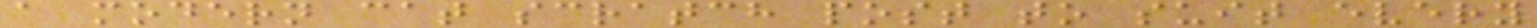a modern cat scratch post to suit every
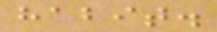habit.
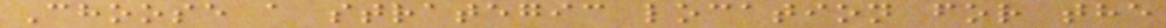Choose a strategic location for the
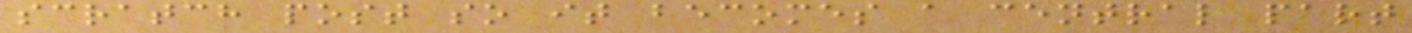scratch post so it becomes a central part
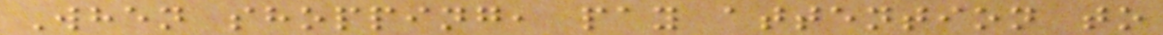When shopping, pay attention to
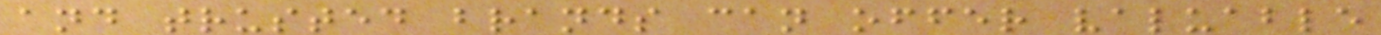and trusted brands can offer valuable
